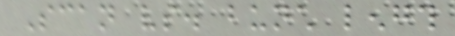Scan vs. bunch length
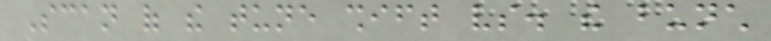Scan of the tune shift vs. the bunch
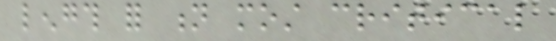length for n most critical
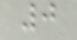0
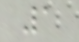1
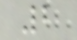2
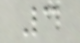3
